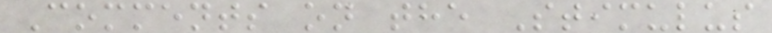Comments on the Stimulus
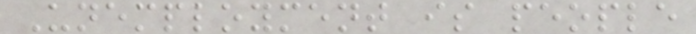Unemployment is people
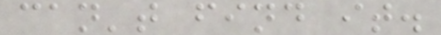can't find it.
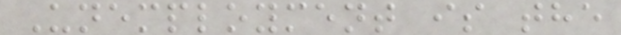Unemployment is the
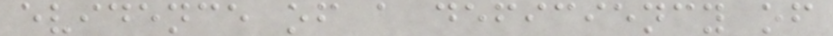evidence of a deficiency of
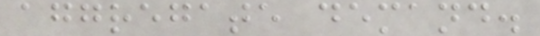aggregate demand.
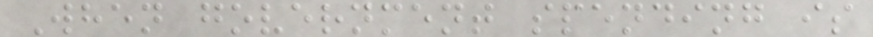When government spending is
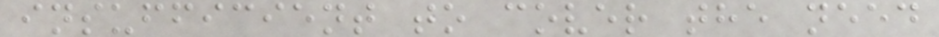insufficient to cover the need
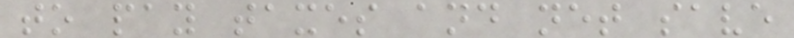to pay taxes and net save
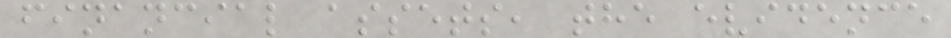financial assets, the evidence
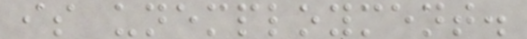is unemployment.
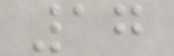17
